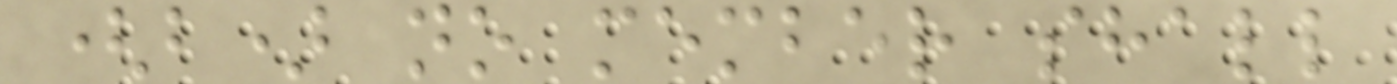(b) no member shall
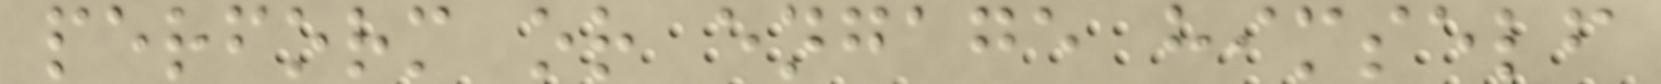perform or engage himself
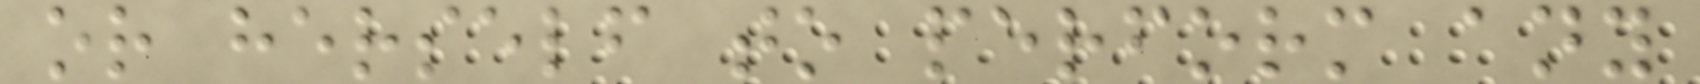or herself to perform any
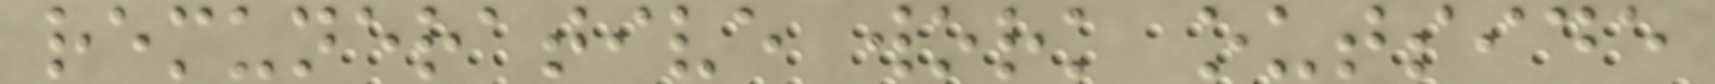remunerative work outside
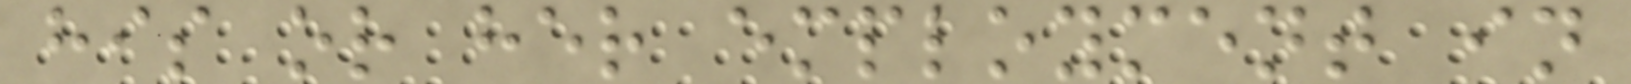his or her employment in
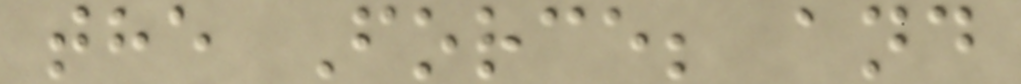the Force; and
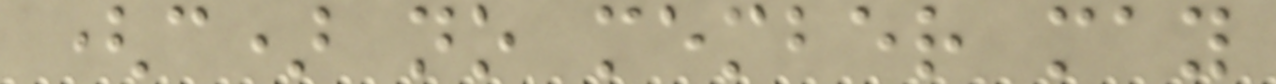(c) no member may
